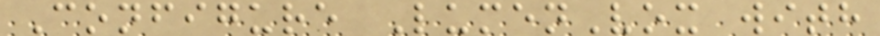Configure LumenVox with
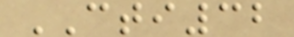CTI32
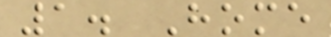1. Home
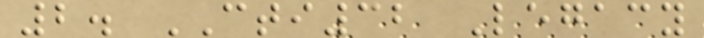2. CTI32 Legacy
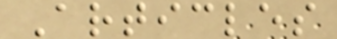Articles
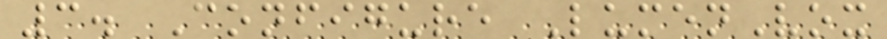3. Configure LumenVox
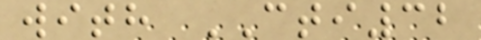with CTI32
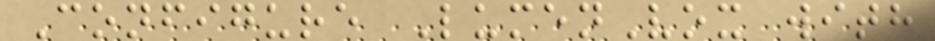Configure LumenVox with
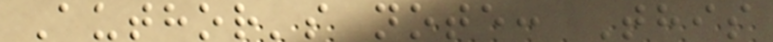Author's note: This
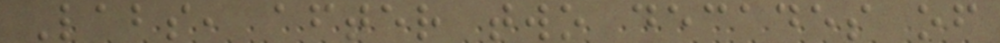Labs, after two decades of
